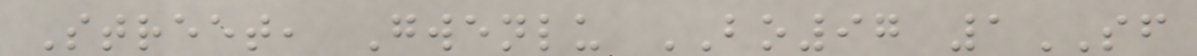Street, Gwenlu BO97 1SF
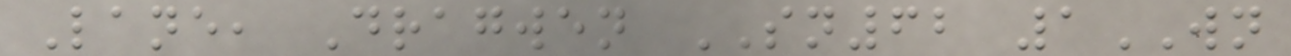Lane, Dragwen SN62 1WN
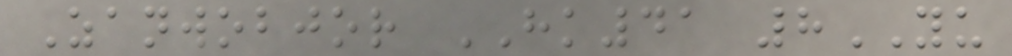Zanwobjor HK41 8YU
